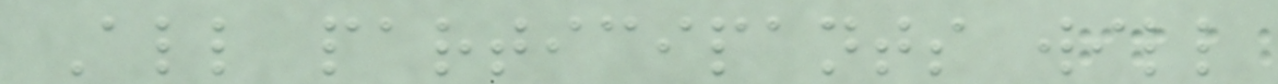All participants will
